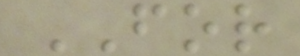FOR
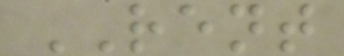RENT
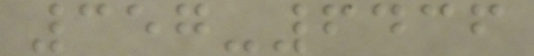357-6436
